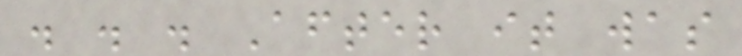. . . After it was
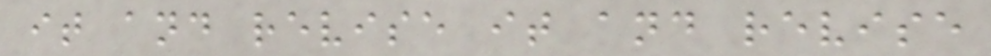it and revise it and revise
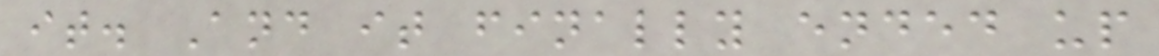it. And it finally ended up
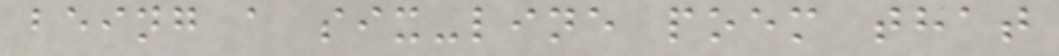being a six-line poem that
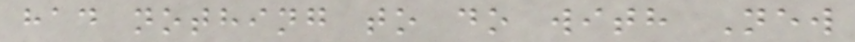had nothing to do with New
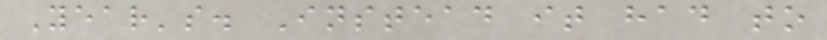Year's. Instead it had to
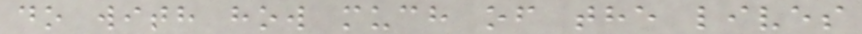do with how much of the lives
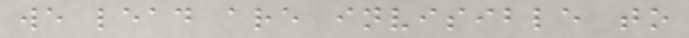we lead are invisible to
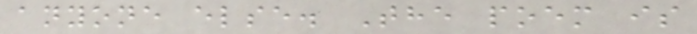anyone else. The poem is
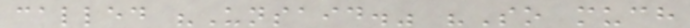called "Unsaid." "So much
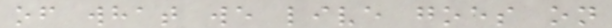of what we live goes on
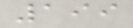199
